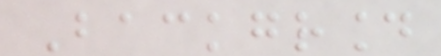Background
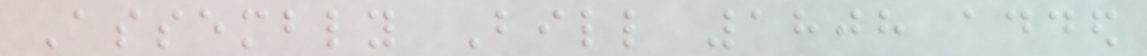Assembly Bill 1808 added
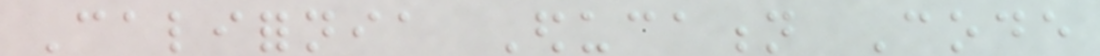California Education Code
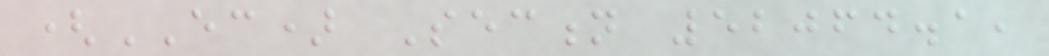(EC) Section 52064.1,
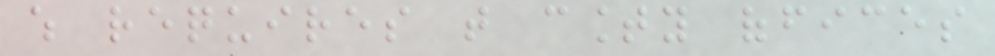which requires that county offices
